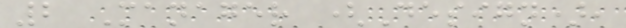2 Manager (Design),
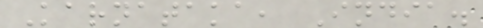Karnataka, India.
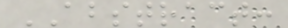ABSTRACT:
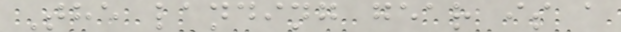The landing gear is a
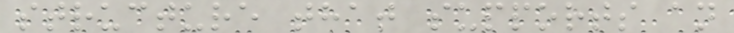structure that supports an
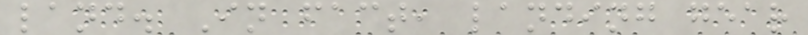land. In fact, landing gear
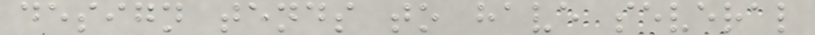design tends to have several
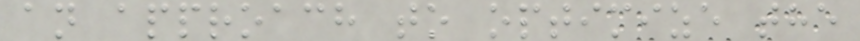an approach to optimize the
